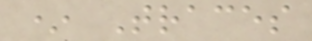* Traces
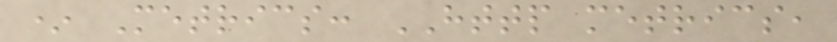* Metrics: HTTP metrics,
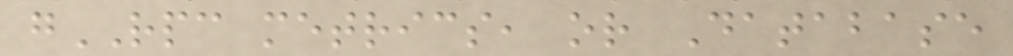gRPC metrics, or Database
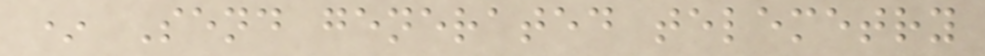* Send generated telemetry
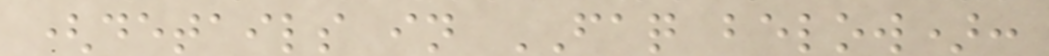(details in FAQ below):
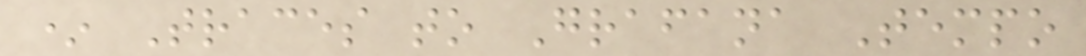* Traces to Grafana Tempo
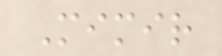Mimir
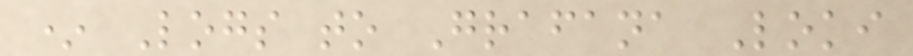* Logs to Grafana Loki
